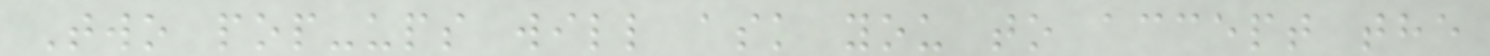Two pop-ups will ask you to accept the
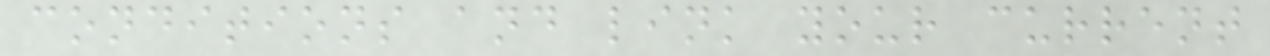conditions and link your current
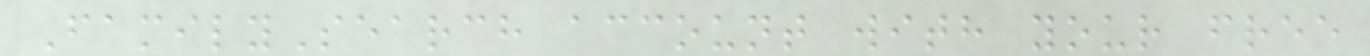FamilySearch account with your free
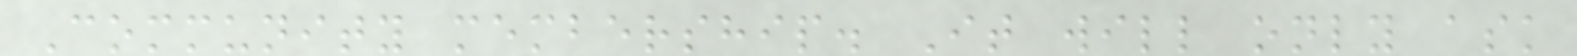Community membership. It will only ask
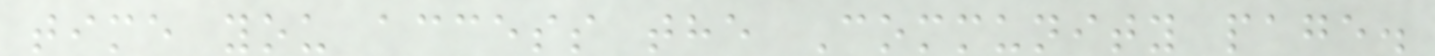time you access the Community page.
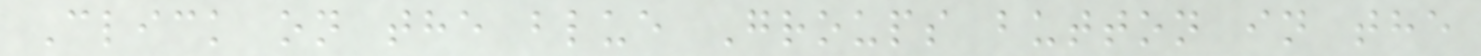Click on the blue Groups button in the
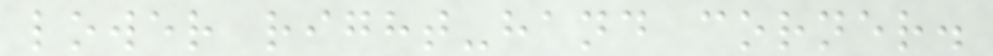lower right-hand corner.
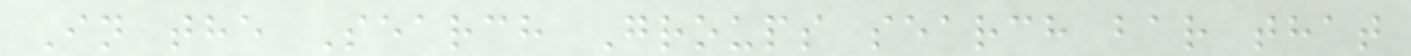In the Search Groups search bar that
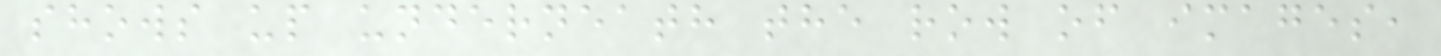shows up underneath the row of images,
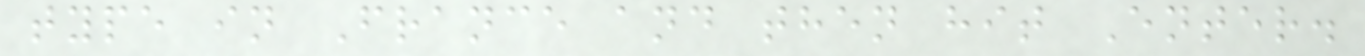type in France and then hit Enter.
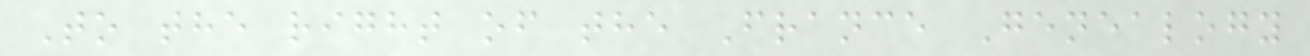To the right of the France Genealogy
